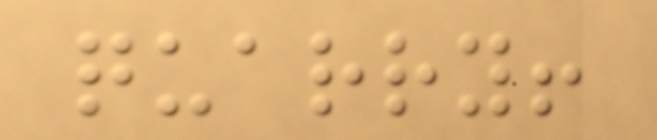quarry!
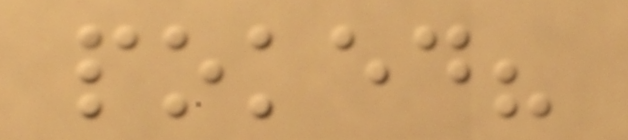poked?
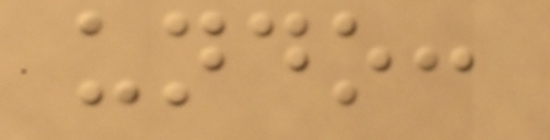undo:
